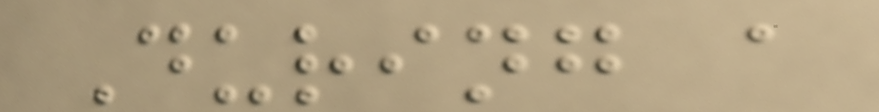During a
